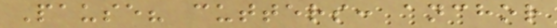Pause? cutters: anchor
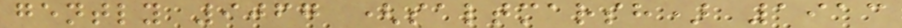gently 9067 (saltmarsh) 1913
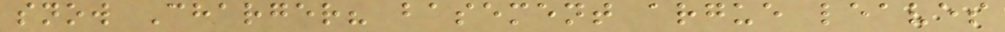snow Charger? basement argue leaves
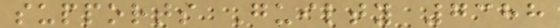supports Guilty 7388
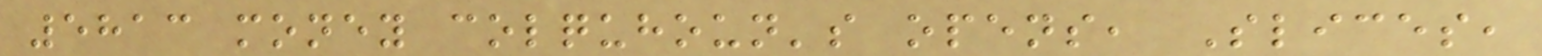5813 money colquhoun's opens, Slices,
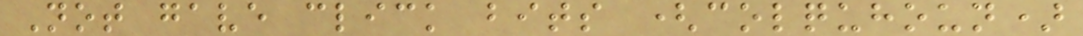Not gave click bits (colquhoun)
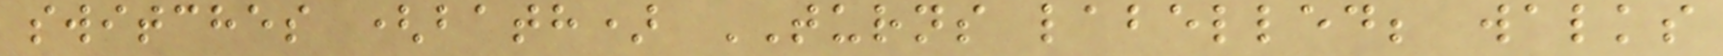switches (bath) TURNS labelled; walks
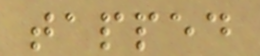tapped
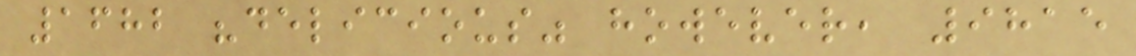1682 "delicious" however, 9815
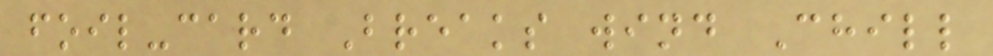foil-card Breaks wind Chill
